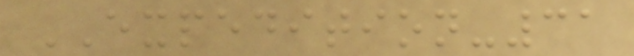EXPEDITION-31
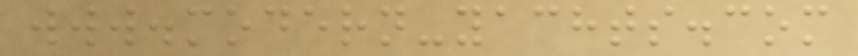www.modern-yachts.com
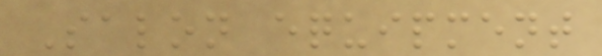Salon equipment
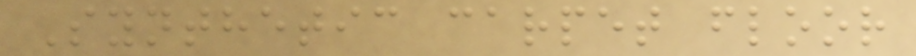Synthetic carpet floor
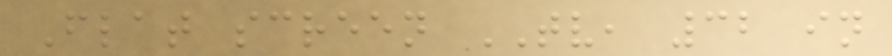Flat screen TV, 32 in
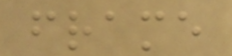frame
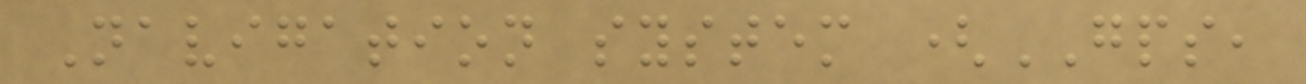Navigation system (GPS,
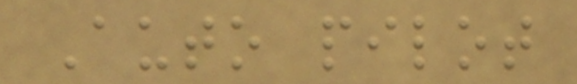Auto pilot
